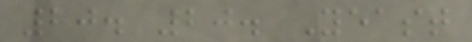20. 20. Yeast
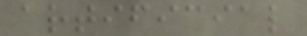artificial
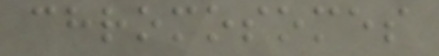chromosomes
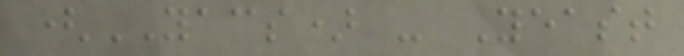(YACS) - Yeast
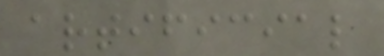artificial
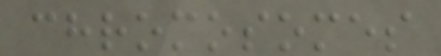chromosomes
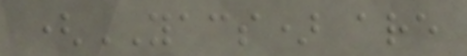(YACS) are
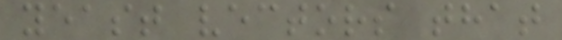yeast vectors that
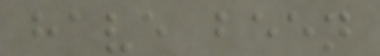have been
